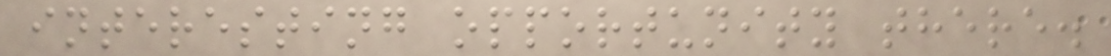interesting opportunity there.
